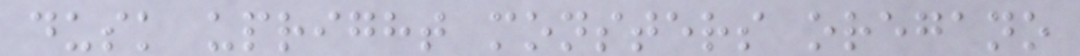dusk upright monsters oregano
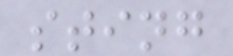sting
